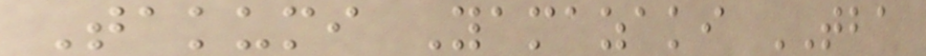Takumi Yamazaki TBA
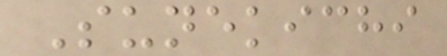Sunekichi
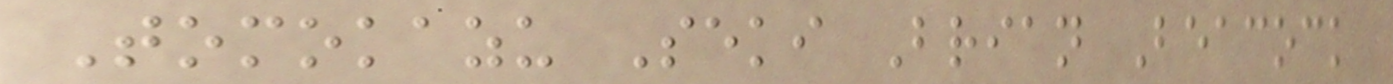Tomokazu Seki Brian Beacock
